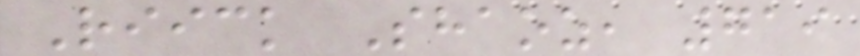Riick Shaoz, 719
